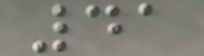41
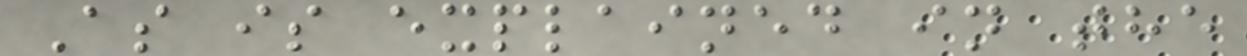As is explained in the
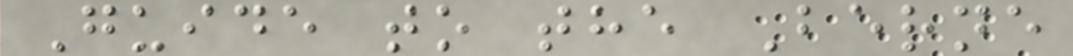Guide to the Berne
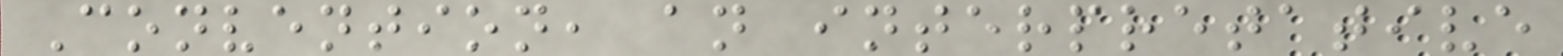Convention, an interpretative
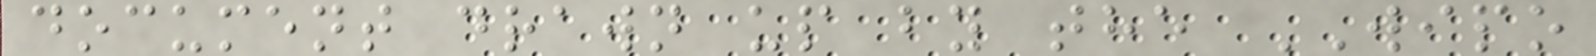document drawn up by the WIPO
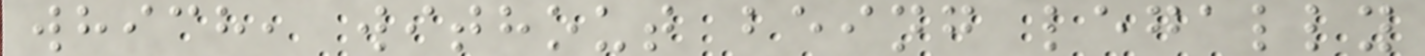which, without being legally
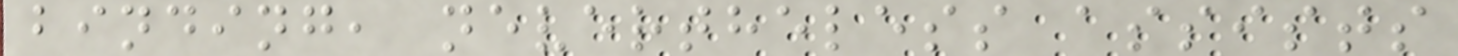binding, nevertheless assists
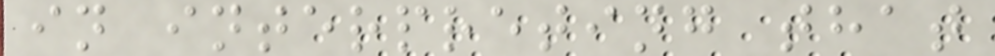in interpreting that
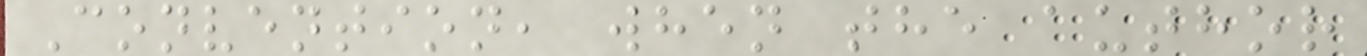Convention, when the author
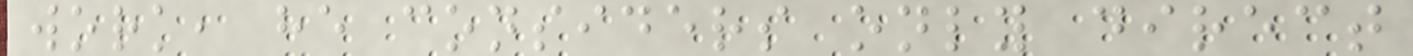work, he considers only direct
